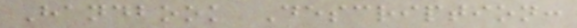Handbook Description:
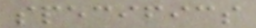specifics
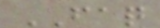FAQ
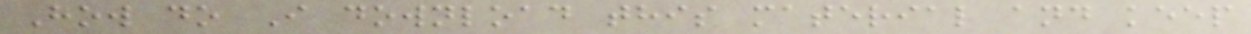How do I download this material and keep
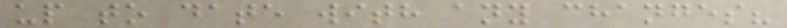up to date with any changes?
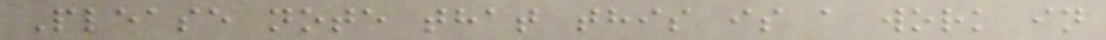Please note that this is a work in
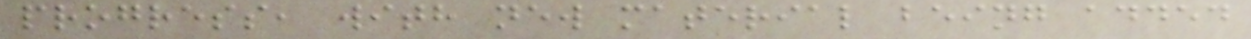progress, with new material being added
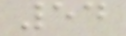54
